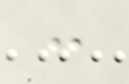:
